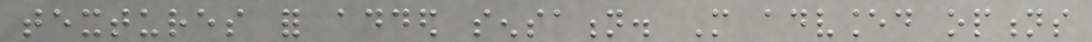textures for added sensation. More advanced options
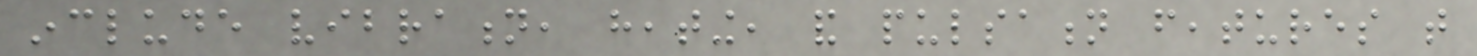include vibration, heating, and pulsation features that
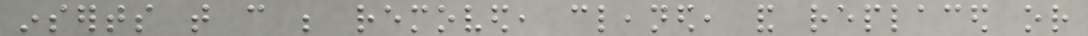inserts that can be removed, cleaned, and replaced or
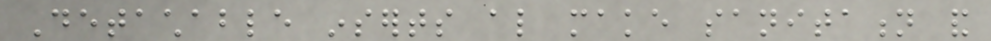Detachable inserts also make sanitation and
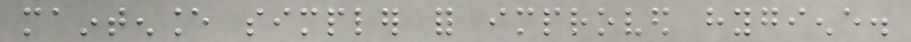maintenance simpler for improved hygiene.
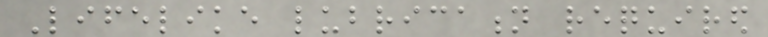Lifelike lubrication required
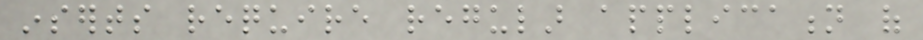inserts require regular application of
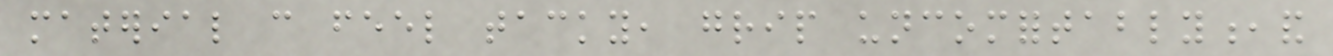material can feel tacky, grip uncomfortably,and
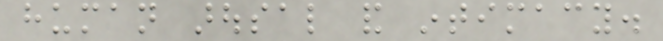human arousal and intimacy.
